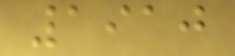1910
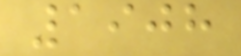1908
